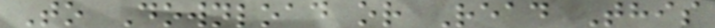To Download or Read This
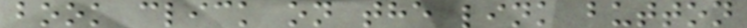book click on the link button
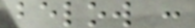below :
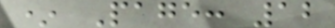* Page: 12
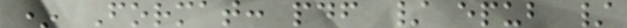* Format: pdf / epub /
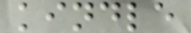kindle
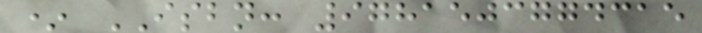* ISBN: 9781503774315
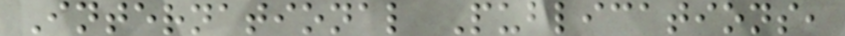International Publications,
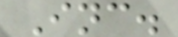Inc.
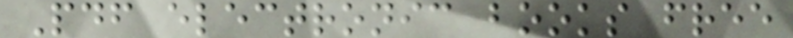Pdf electronic books free
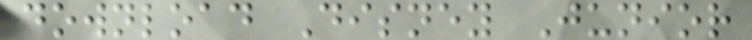download Disney Junior
